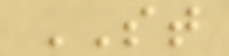ST
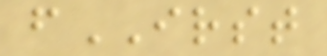fIRST
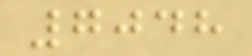7048
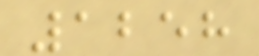1258
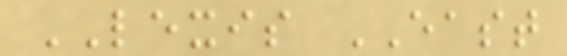LEXIS EAST
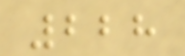228
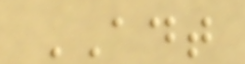ADT
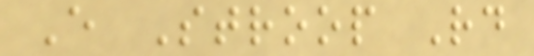E Stroop Rd
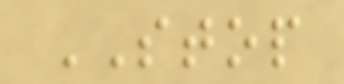STOP
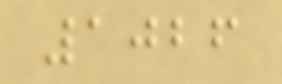1026
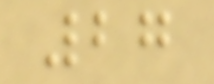27
